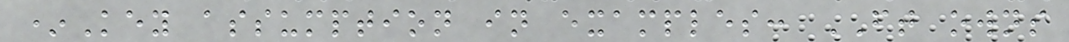*Key assumption in examples: FT owns
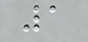1
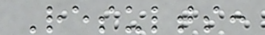Results:
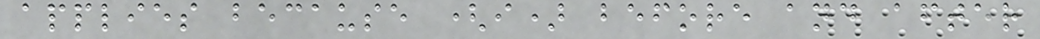applies because (i) before and after
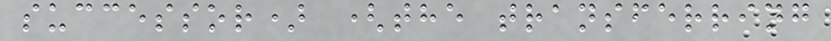successor) (the transferring
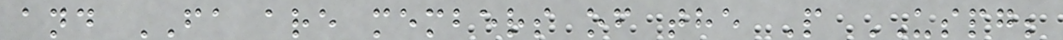and FA are members of the P USPG;
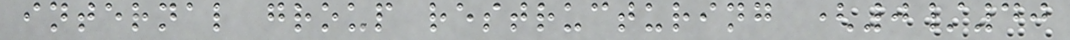internal group restructuring (0/40
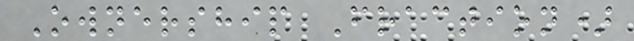Ownership Fraction)
